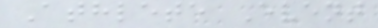Athlete Event
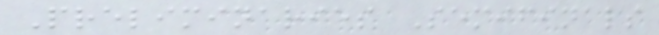Preliminaries Semifinals
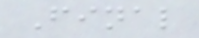Final
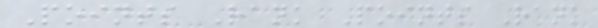Points Rank Points Rank
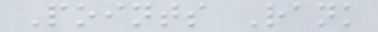Points Rank
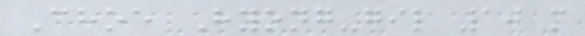Choe Hyong-gil 10 m
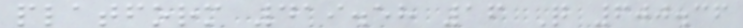platform 419.58 16 Q 600.36
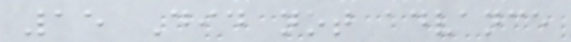15 Did not advance
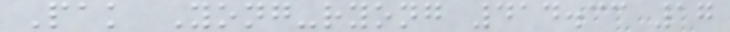Pak Yong-ryong 414.33 17
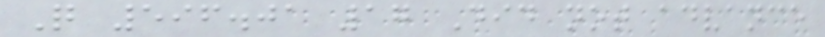Q 596.01 17 Did not advance
